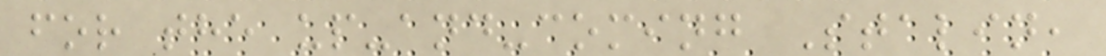for the up-and-coming Stalin,
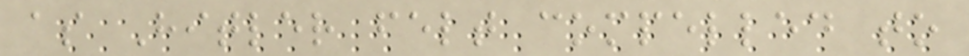as Hitler felt compelled to
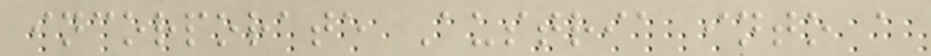incorporate Austria into a
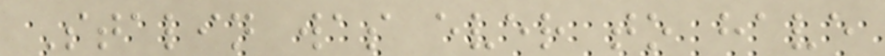Stalin was ever to have
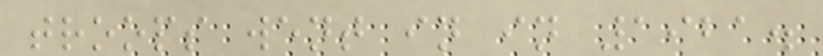troops went in in 1921.
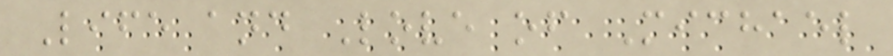Life and Love of Michael
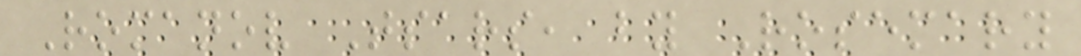Romanov Tsars, by Rosemary
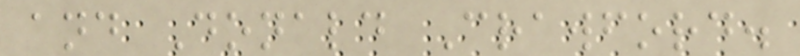and Donald Crawford.
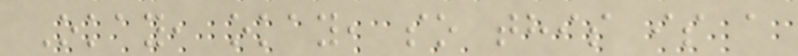Okay, okay, so this is a
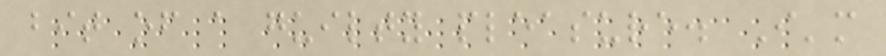bit of a guilty pleasure. I'm
